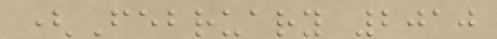(February 2010
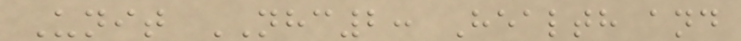Unit NHC2: Health and
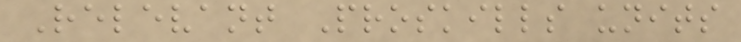Relevant Proskills units
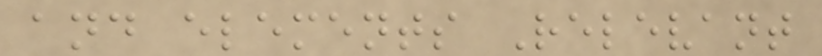and elements Relevant
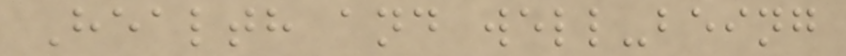Health and well-being
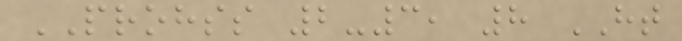PROHSS 2-3, 8 HT
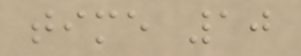time 10
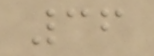36
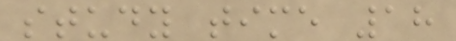study time 18
